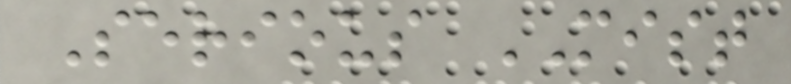Serious MIST
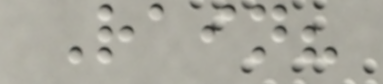Rain?
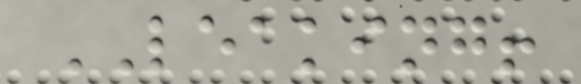LEAKING!
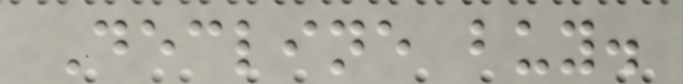Decline buy.
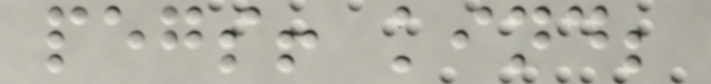pegs! kind;
